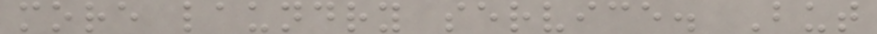more laundry service. But
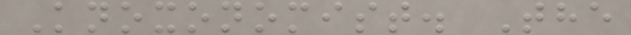Knoxonomist. The
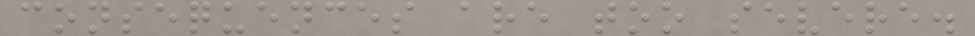consequences are too severe.
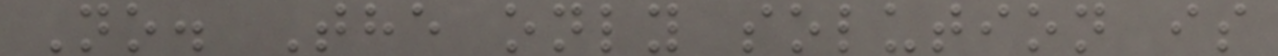No. The only solution is
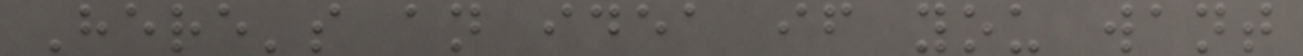Here's an idea if you want
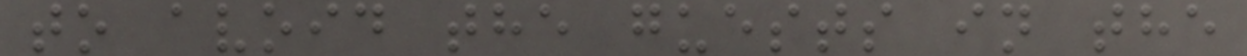to avoid the guests in the
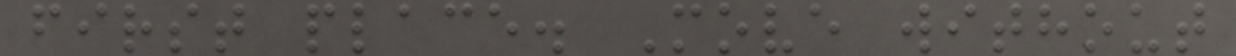first place. Move without
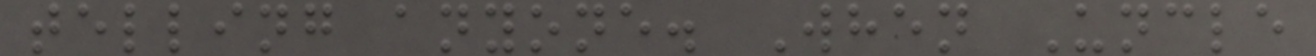telling anyone. When Uncle
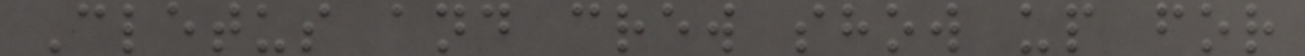Cletus and crew show up for
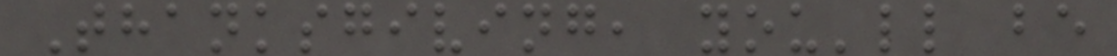Thanksgiving, you'll be
